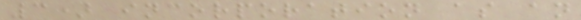3) incorporation as an
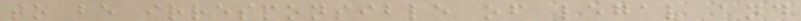to be irresponsible of legal and
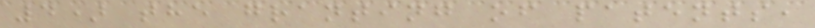4) the granting of patents,
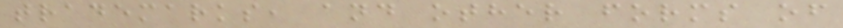trademarks, and other forms of
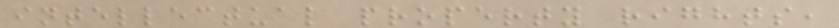intellectual property rights,
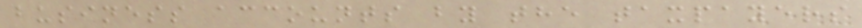business accounts by the taxpayers
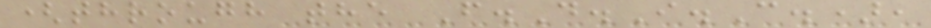(through the F.D.I.C.),
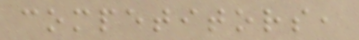competitors,
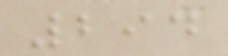294
